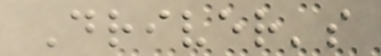Driver's
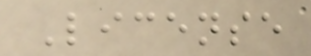License
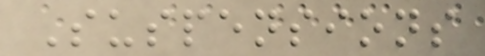Suspensions
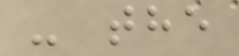- the
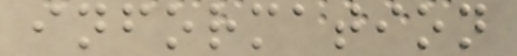information
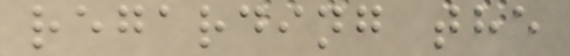regarding the
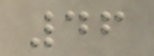46
